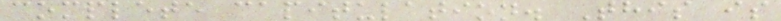complete capitulation. This is
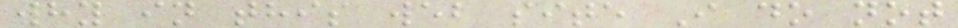why in this web site I do not
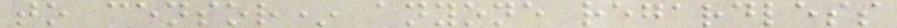to censor* anyone regardless
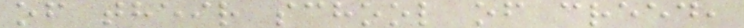of their school of creed,
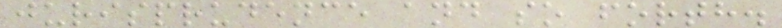jurisprudence and so forth.
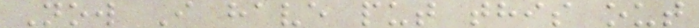Now I have put this out
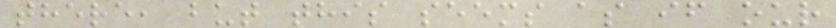there, but this seems as if our
